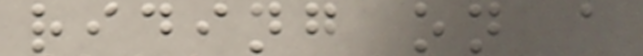riding on a
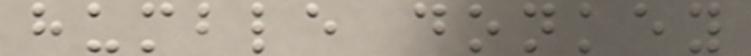humble donkey
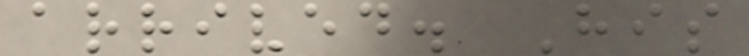arrived. His
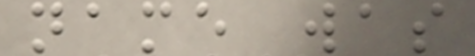name was
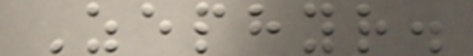Zephyr.
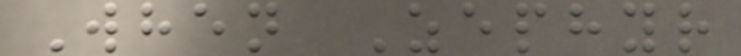When Zephyr
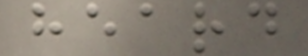heard
